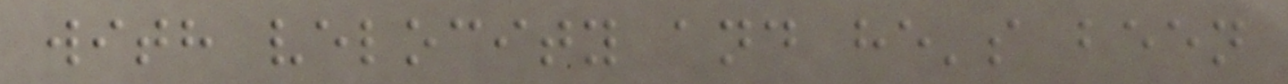with velocity and he's been
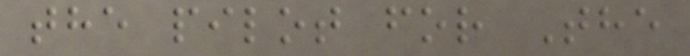the pilot for The
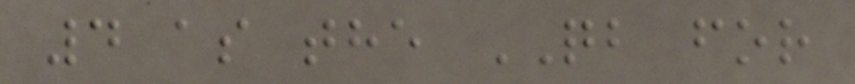4 as the QB for
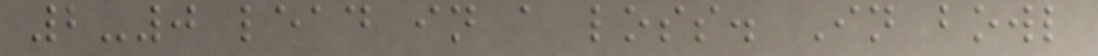2-0 lead in a loss. In bowl
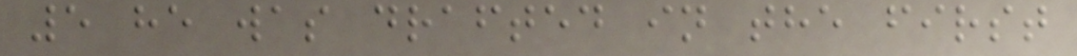5 he was drafted in the first
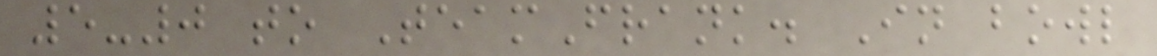5-0 to TeamFrank. In bowl
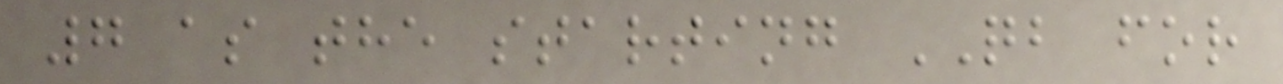7 as the starting QB for
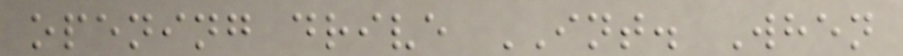opening drive INT. When
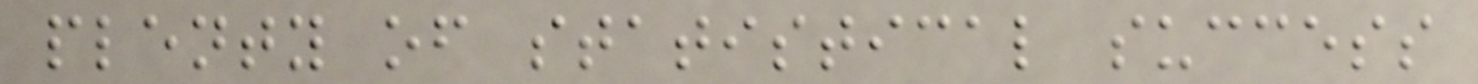plenty of statistical success
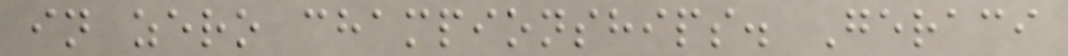in zero championships. Geraci
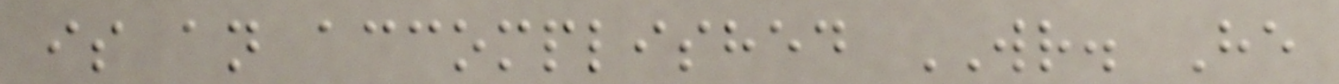is an accomplished WR. He
